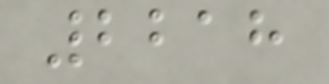2218
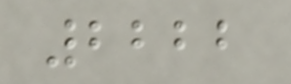2222
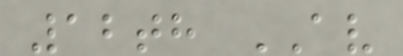12th AV
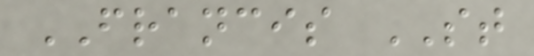FRANCIS ST
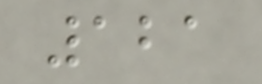121
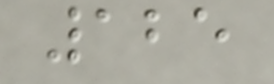125
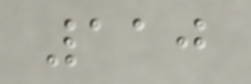110
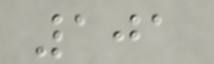101
